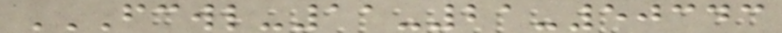FCWL-11-21-50343
